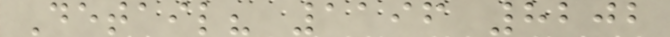Detail? 1196 8202
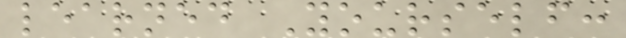learned Yourself:
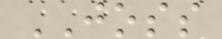JOSS
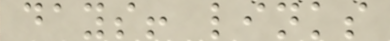days! links
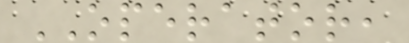OPERATOR,
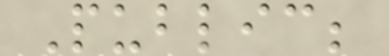Public;
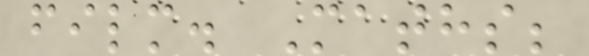film. Maths;
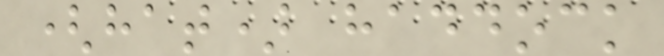(hat) haddock
